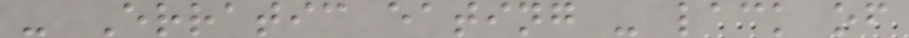- Erratic eating - lack of
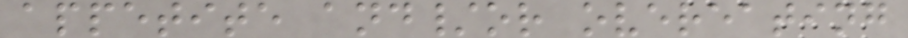appetite and/or overeating
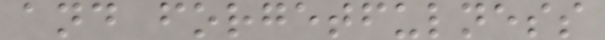and forgetfulness
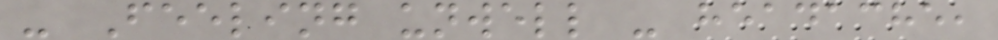- Feeling unwell - headache,
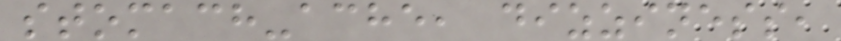stomach-ache, dizziness,
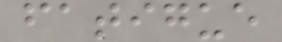fatigue
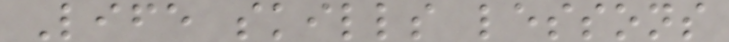Life skills lessons
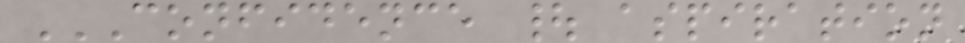CONFIDENCE | ASPIRATION
